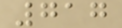717
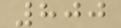800
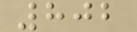802
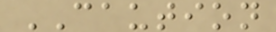CAUTION
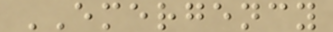EMERGENCY
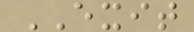EXIT
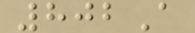802A
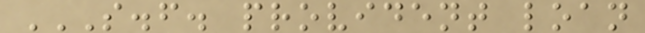S.F. PROVIDENT LOAN
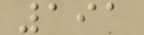191
